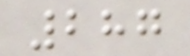287
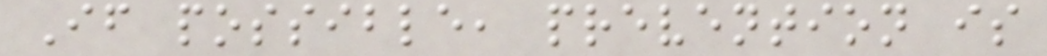If possible, prevention is
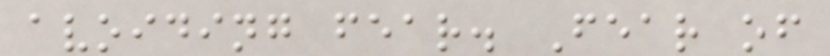avoiding fear. Fear of
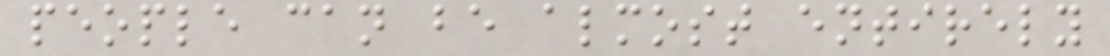people can be almost entirely
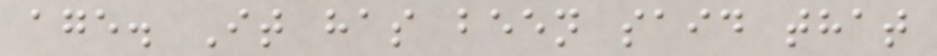age. It has been said that
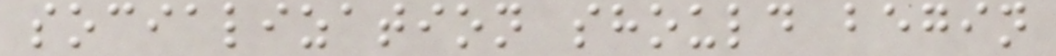socialization should begin
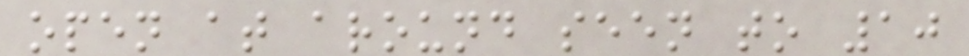open at around seen to 10
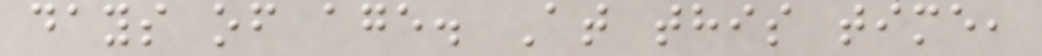days of age. At this time,
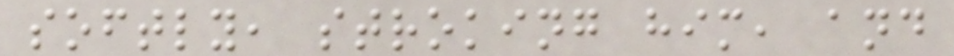softly, stroking him, and
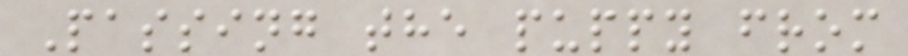Passing the puppy from
